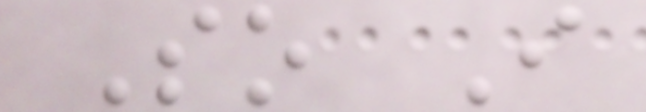So I
